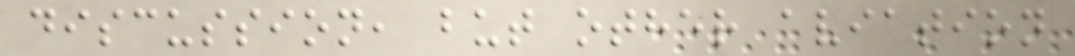discussion, but other aviation
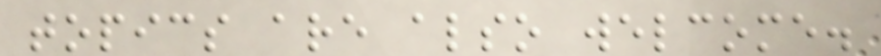topics are also welcome.
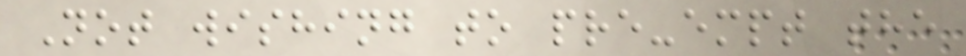Not wishing to pre-empt the
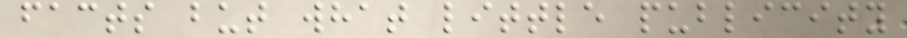facts but what little publicity
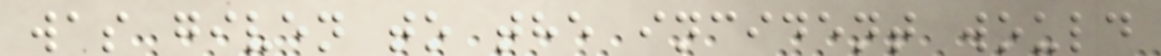was given to the incident would
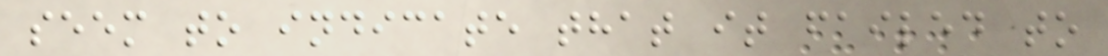seem to indicate that it failed to
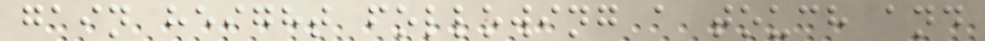gain height following a touch and
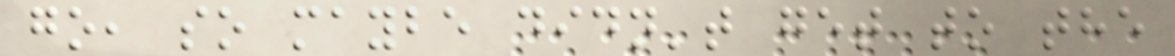go, so maybe didn't get to the
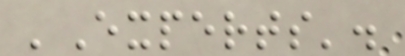'Experts'.
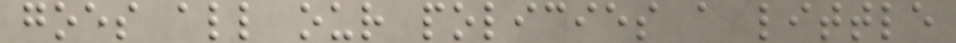goes all our policies a little
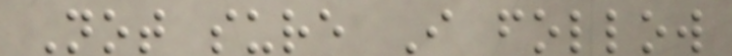Not sure I follow
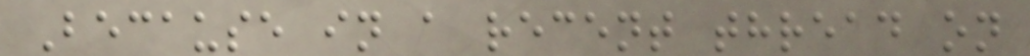Because in a recent thread on
